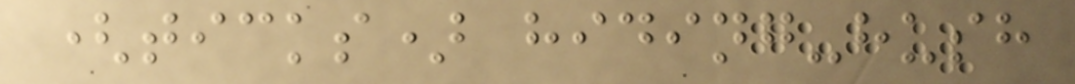(ticks) hiding-hush
